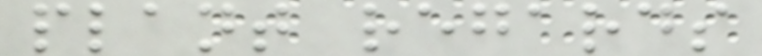plant regards
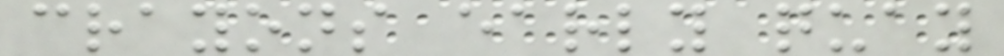crayons early quay
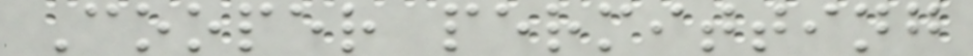Cooper permitting
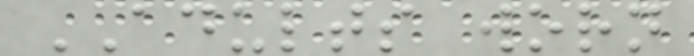ADULTS worn
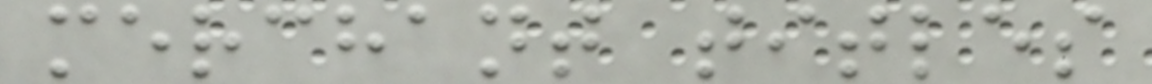merchant titles
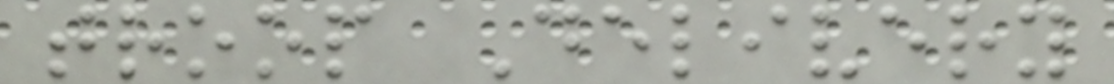troop Delivery
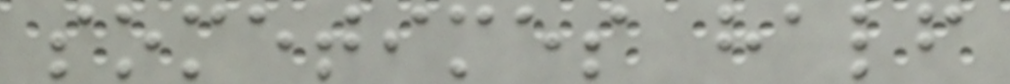sometimes half
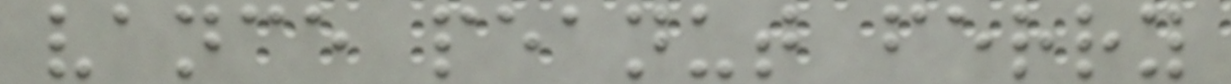vance peanut ferry
